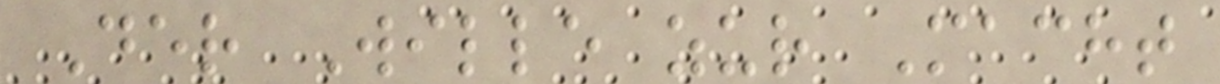Der Wille zur Macht
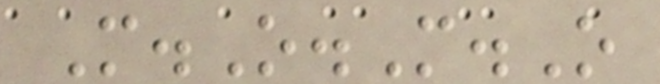M.O.M.O
